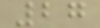27
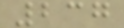237
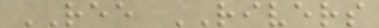REE RIVERS
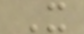X
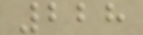228
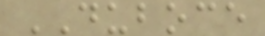DUBOCE
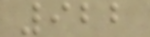922
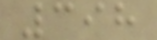398
